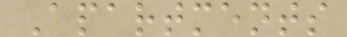Apartments
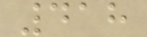418
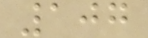107
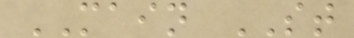MAIN ST
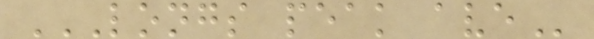LONGS PEAK AVE
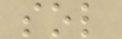sol
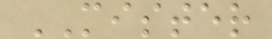MISTER
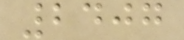2407
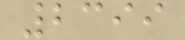2399
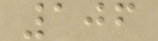106
